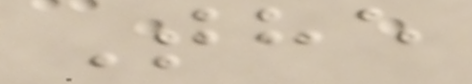The
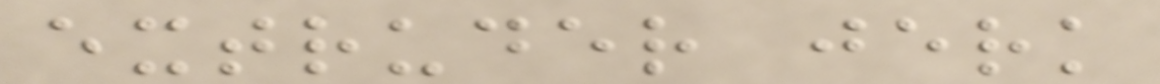extruder jerk
